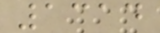1314
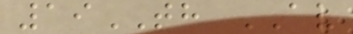19TH AV
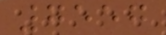7557
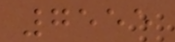7555
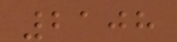2108
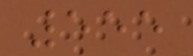555
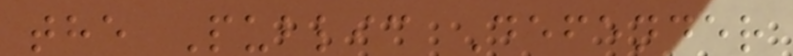the Public Defender
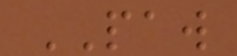PAW
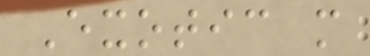Exotic m
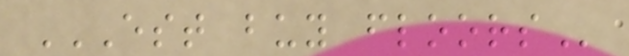EST BUY FLOORS
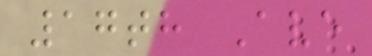17th Ave
